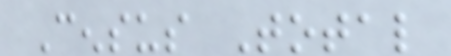Census Total
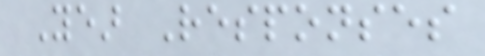Year Responses
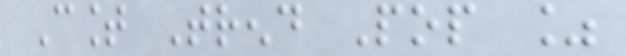Count Trend Pop %
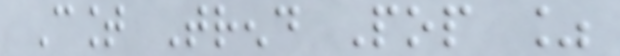Count Trend Pop %
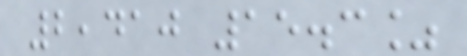2,410 15.3%
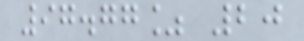97.77% 20
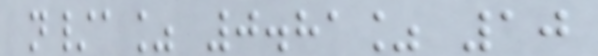n/a% 0.81% 10
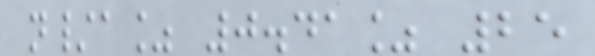n/a% 0.41% 25
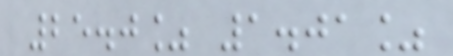25.0% 1.01%
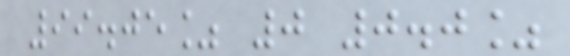99.05% 0 0.0%
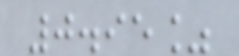0.95%
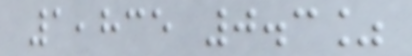1,835 0.3%
